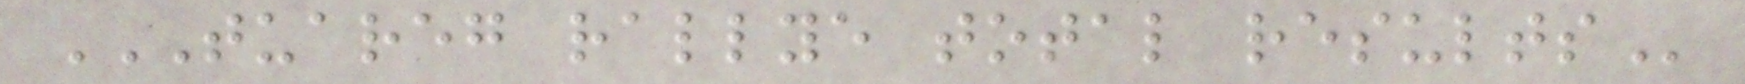TUAREG RALLYE TOTAL RESULTS
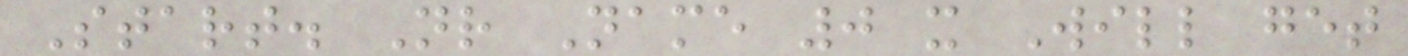Start. Nr Name 0 x Will get
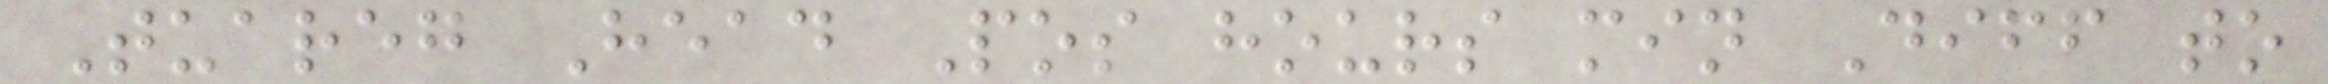Tuareg Head Pos hours min Diff to
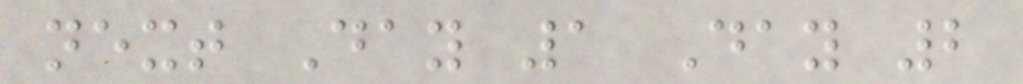next Day 1 Day 2
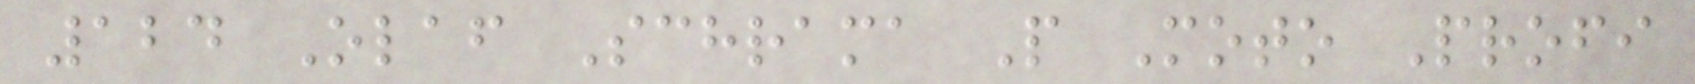124 Olaf Schrama P Moto Profi
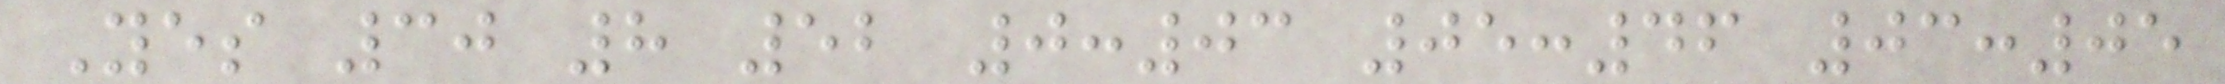Yes 30 8 52 0:03 05:46 03:05
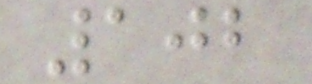102
